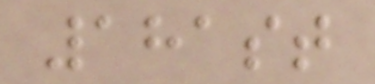181st
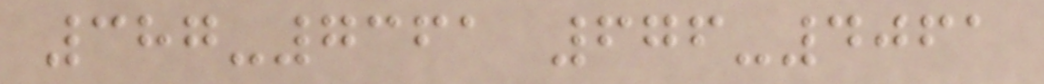387-7361 676-4061
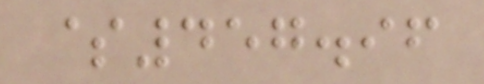$457.96
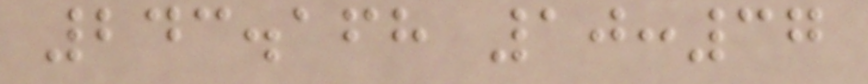243.168 10:37
